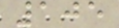105
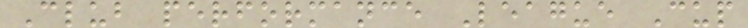Club performance League Cup
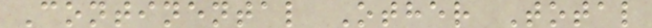Continental Other Total
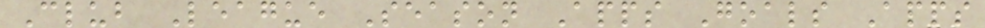Club League Season Apps Goals Apps
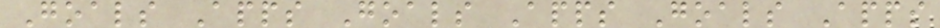Goals Apps Goals Apps Goals Apps
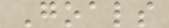Goals
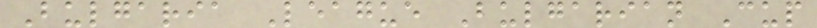Bulgaria League Bulgarian Cup
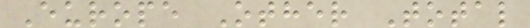Europe Other Total
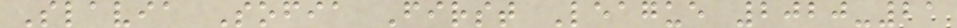Slavia Sofia First League 2020-21
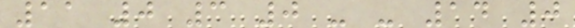11 0 3 0 - - 14 0
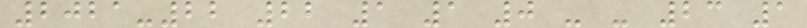2021-22 22 1 1 0 - - 23 1
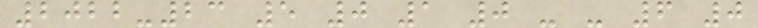2022-23 5 0 1 0 - - 6 0
